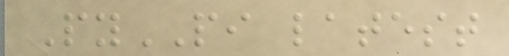PyPI latest
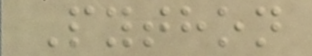Python
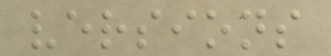versions
